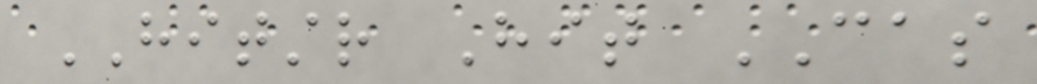HITSTR Hit CAS
